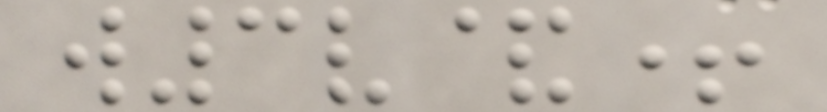w3v&+
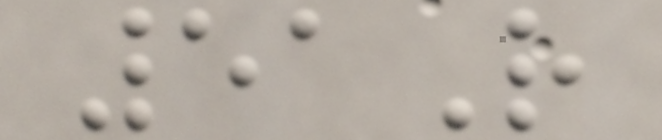51R
